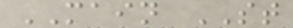MAIN ST
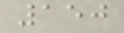150
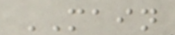MAIN
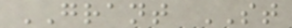GRANT ST
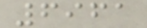6961
